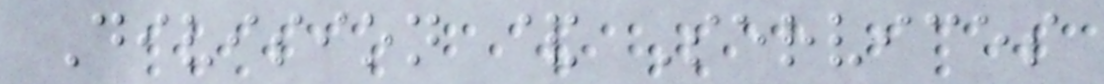Division & Services
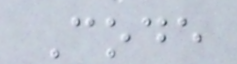Code
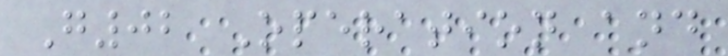G02 Operation and
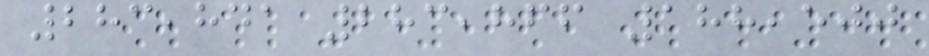283,841 283,866 188,500
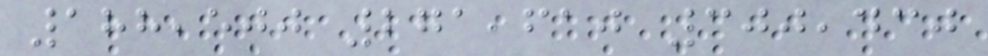188,500 271,610 300,430
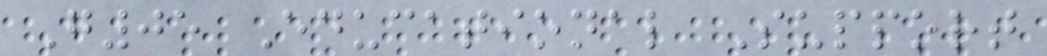G05 Educational Support
